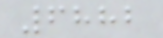6882
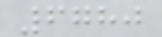6780
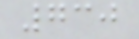730
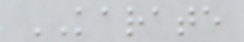KARATE
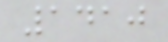1410
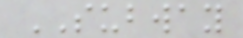SUBWAY
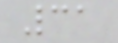31
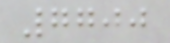7700
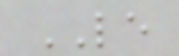LE
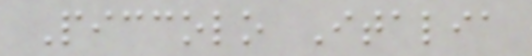Piccolo Italia
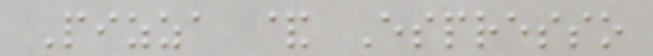Pizza & Espresso
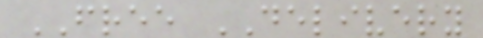FREE DELIVERY
